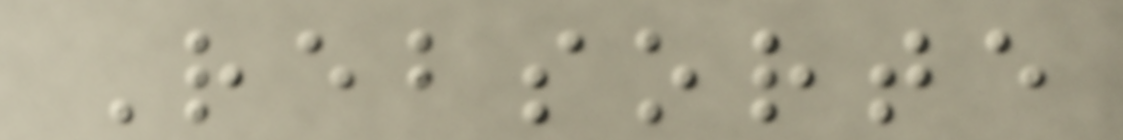Rebsorte
